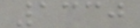1330
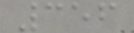356
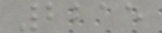2215
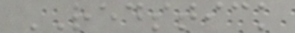REDSTICK
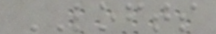LOFTS
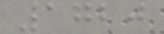1720
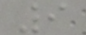9
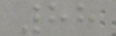88
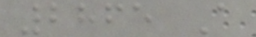2865 A
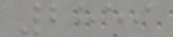2859
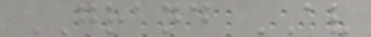GRAND AV
